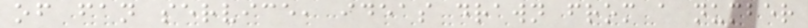of fan service, ideas drawn from a number
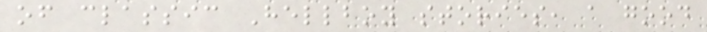of classic Hellboy stories, a good
